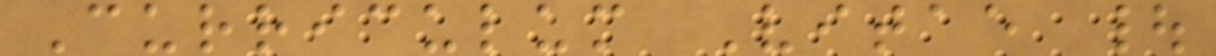Curriculum Vitae |
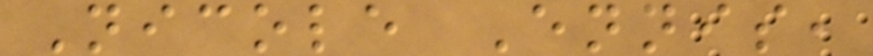Nicole Ennis,
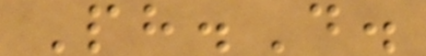Ph.D.
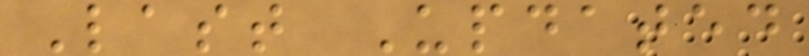Last Updated
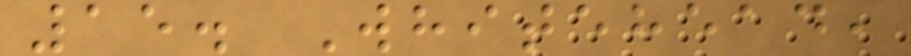15. Whitehead,
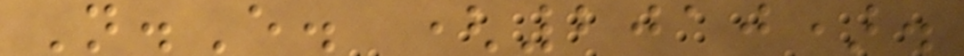N.E. (2010).
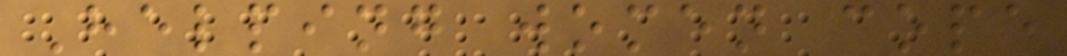Helping women cope
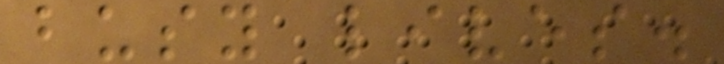busy lives.
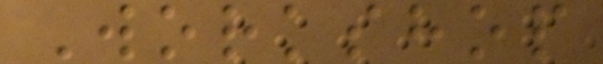Workshop
